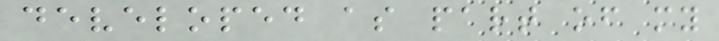developed as part of my
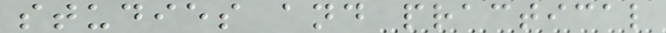studies and practical
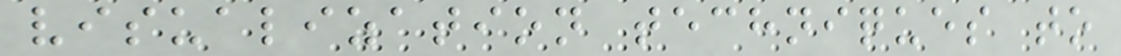visualization techniques to
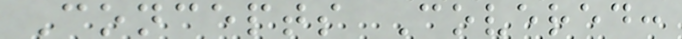Concepts Covered:
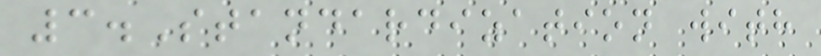3.Standardization with
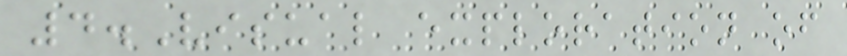4.Visual exploration of
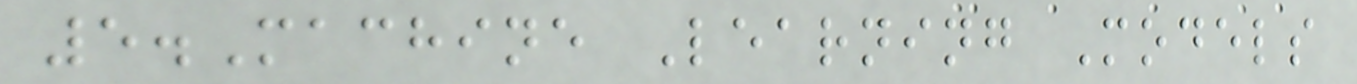5.Machine Learning Models
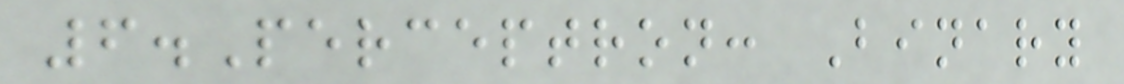6.Perceptron: Binary
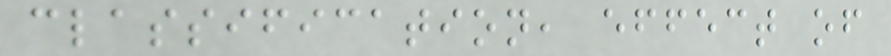classification, effect of
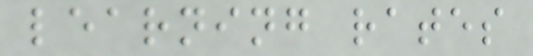learning rates
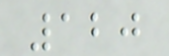120
